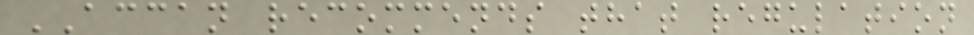ACCAN recommends that regulation
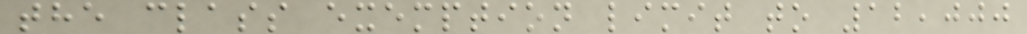the class exemption limit to 12,000
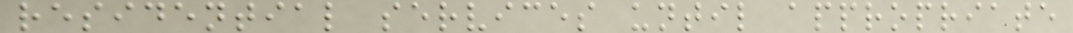residential services until appropriate
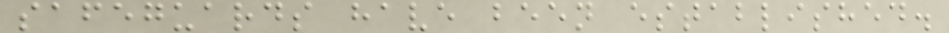safeguards have been established.
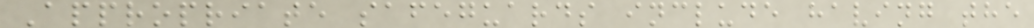Appropriate safeguards include having the
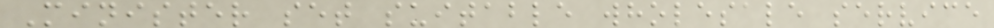Minister set suitable wholesale service
